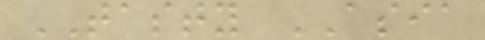TASTY ASIA
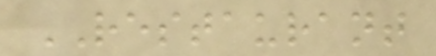RESTAURANT
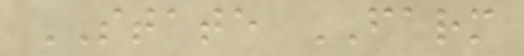STATE FARM
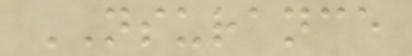NSURANCE
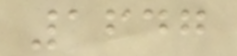1647
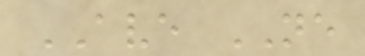AVE NE
